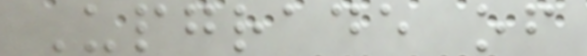Upgrade of
